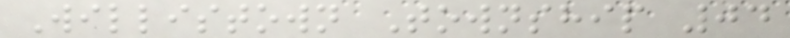Willistown Township 04
